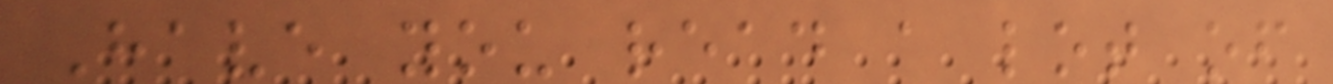Have you read a lot of
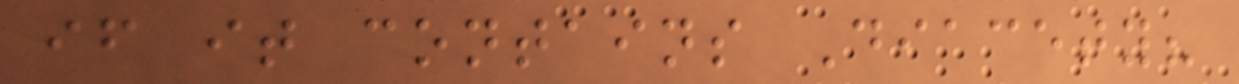if it contains Diacety?
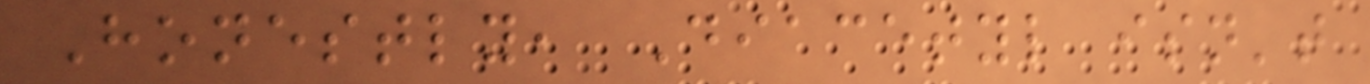Honestly, Diacetyl isn't
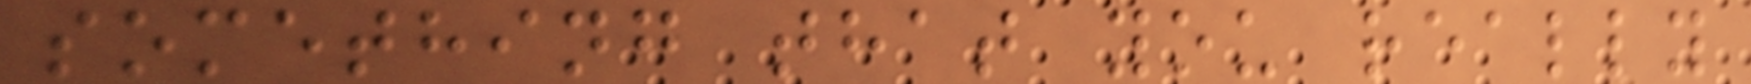something that you really
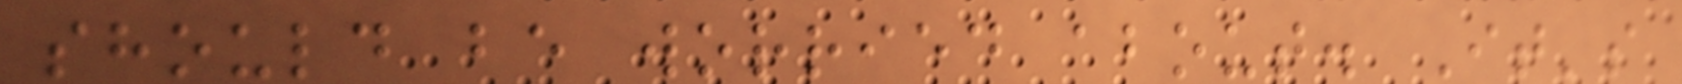should be worried about. It's
